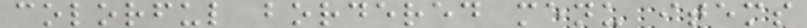colorful bordered menu items
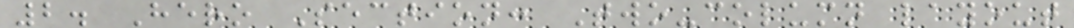2. Hero Section: Two-column layout
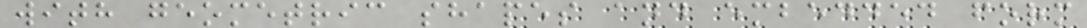with geometric shapes and embedded form
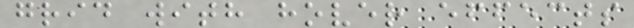grid with hover effects
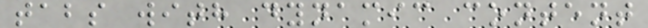tabs with dynamic content
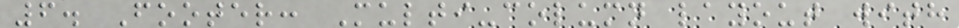6. Footer: Multi-column layout with
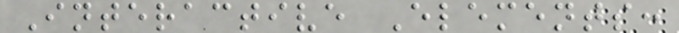Interactive Elements:
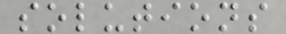solutions
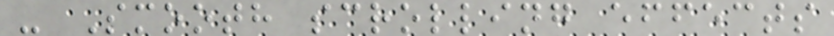- Smooth scrolling effects
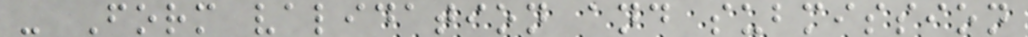- Form validation and submission
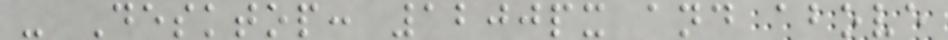- Desktop: 1200px and above
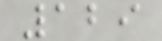129
